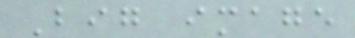Big image
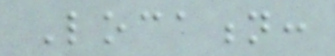Location:
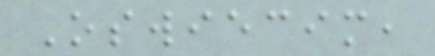Oswiecim,
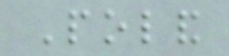Poland
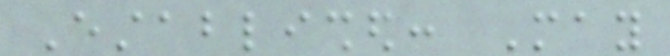Established: May
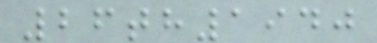26th1940
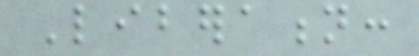Liberation:
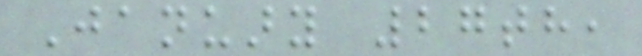January 27th,
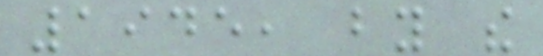1945, by the
